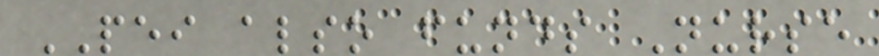PEI also funds Nurse
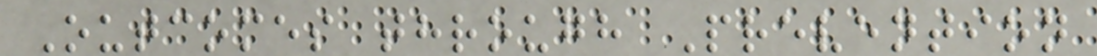Outcomes through Prevention
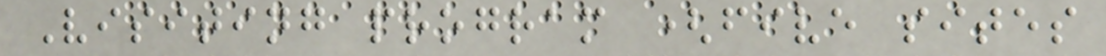Visiting program (five sites
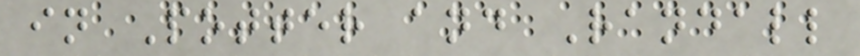in Potter and Randall
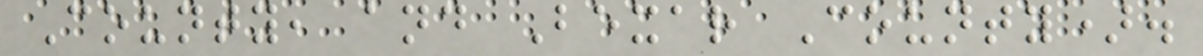County, and Bexar County).
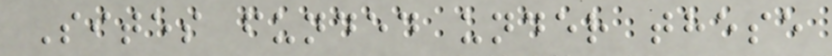Sites funded under these
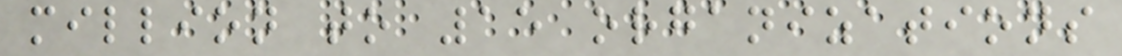million to 15 organizations
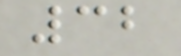32
